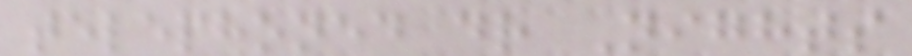telephoned dr Nights
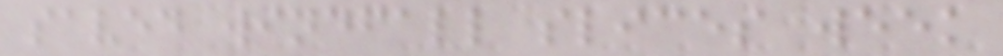saved windfall slices week
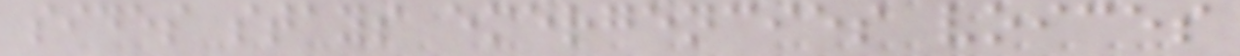sides stays emergencies voices
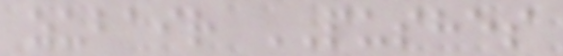zubair PUSHES
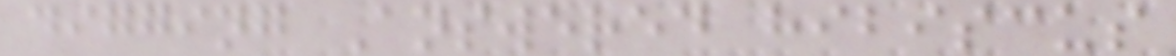digging Answered hibiscus
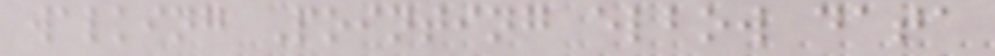walking Pointing elbow data
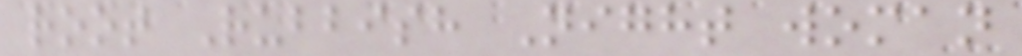root Rubbish Night woman
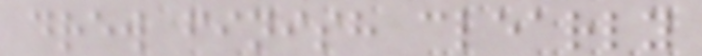drew finish clearly
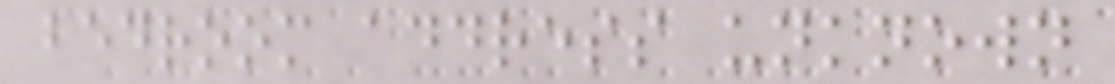bedroom address unknown
